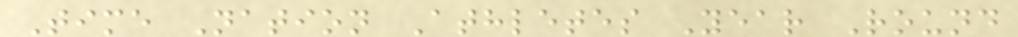Time Nation Athletes Year Round
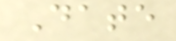Date
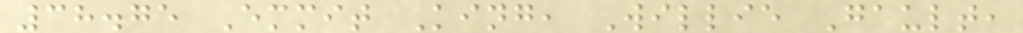38.75 Emmit King, Willie Gault,
